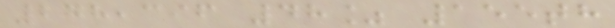278,396 48% 155th
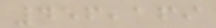456,169
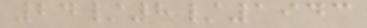24/8/1943
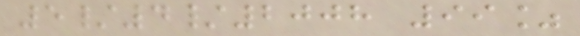5/4/2008 99%
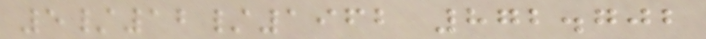5/12/1962 872.702
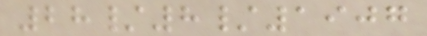28/8/1907
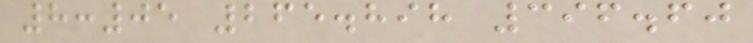8:05 265.898 396.60
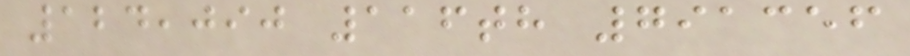124,090 116th 791356
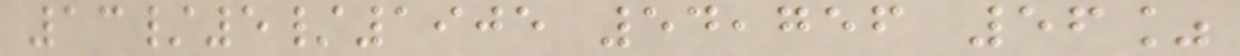13/5/1905 54,756 56%
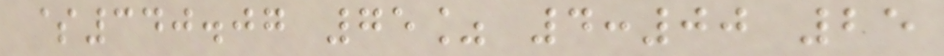$340.07 75% 4:00 25
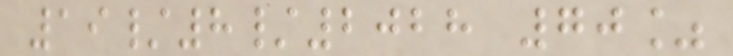19/8/2028 70%
